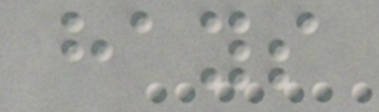hays
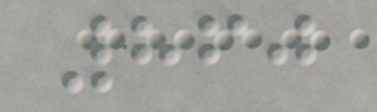860
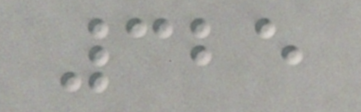325
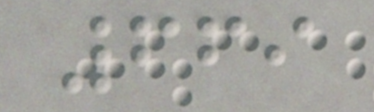669
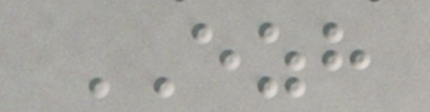EZH
